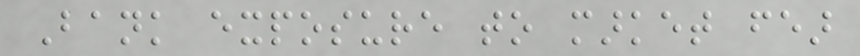Bank exposure to market fear
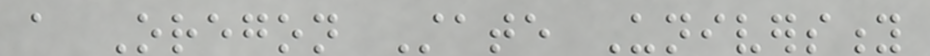a Oregon State University
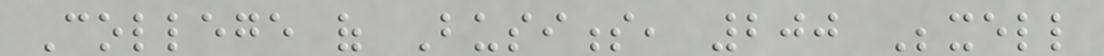College of Business, 200 Bexell
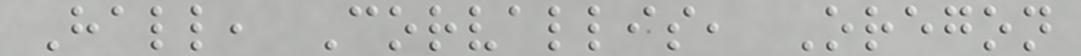Hall, Corvallis, Oregon
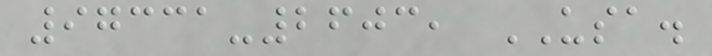97331-2603, USA.
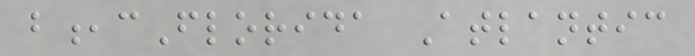b,cFlorida Atlantic
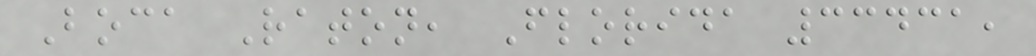Boca Raton, Florida 33431,
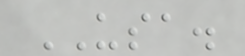USA.
